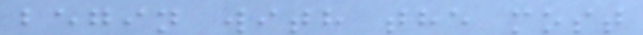begin with the most
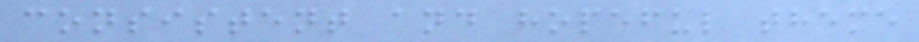consistent and hopeful theme
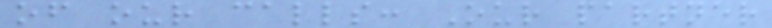of our calls: Our partner
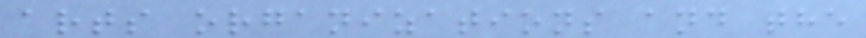arts organizations and the
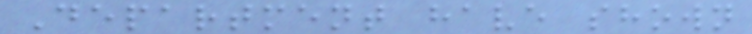Department have shown
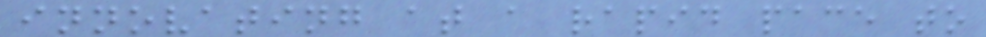innovating at a rapid pace to
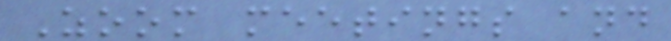Zoom meetings and
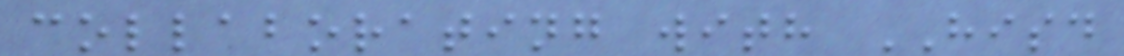collaborating with HISD
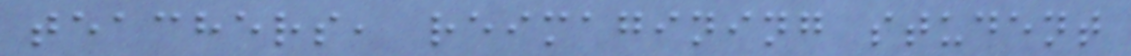teachers, reimagining student
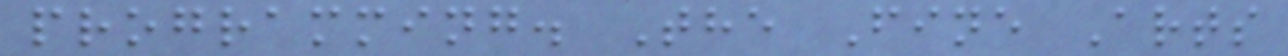programming. The Fine Arts
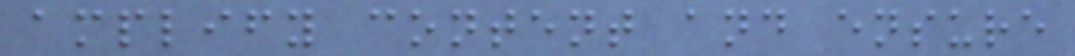amplify content and ensure
